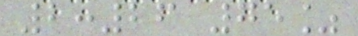2:26 75%
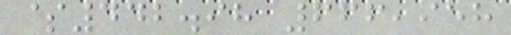$442.98 666,958
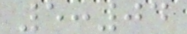5:04
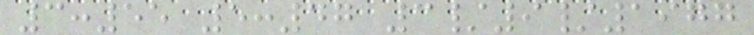3:55 5:47 3/9/1977
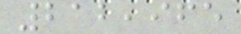212,965
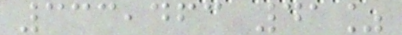333,463 41%
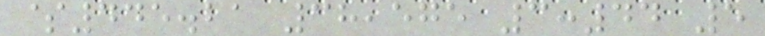$445.21 38,575 3:44 5
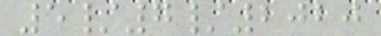5/7/2020
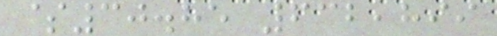$30.85 632,899
